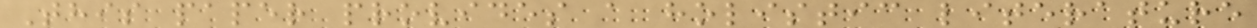This paper provides a holistic literature
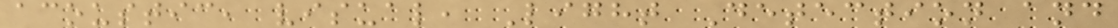acoustic, visual, Light Detection and
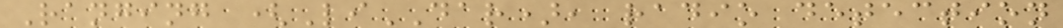Ranging (LiDAR), radio detection
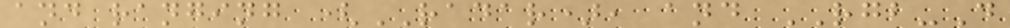and ranging (RADAR), and RGB-D
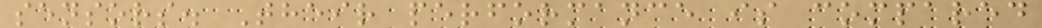sensors. Their performance is compared
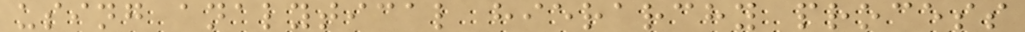using analytical hierarchy process
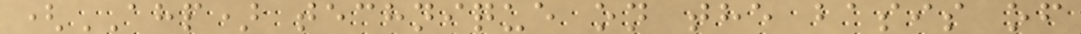(AHP) technique on the basis of
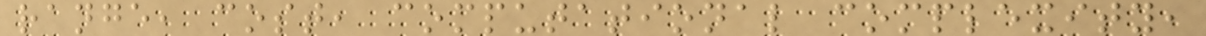range, cost, computational complexity,
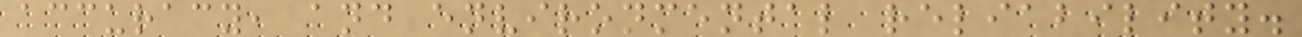accuracy, and environmental reliability.
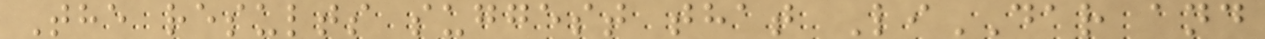The results suggest that LiDAR and
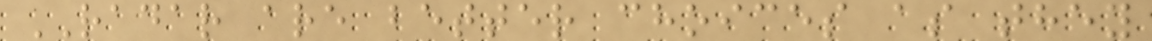RADAR are better choices as they
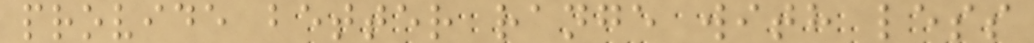provide better range with less
